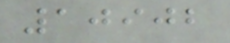10902
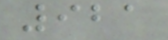921
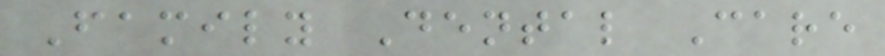Family Dental Care
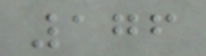176
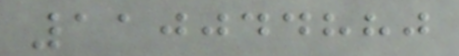110044880
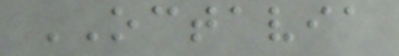OCTAVIA
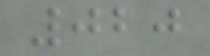020
